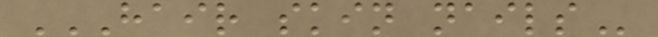HAIR SKIN NAILS
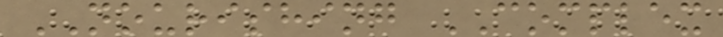NOURISHING COMPLEX
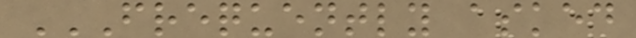FREQUENTLY ASKED
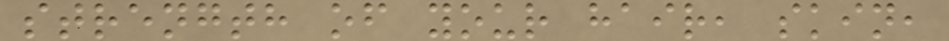strength of your hair, skin,
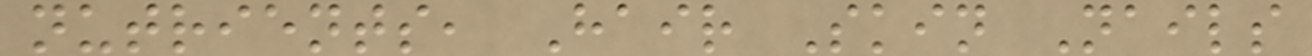nutrients, Hair Skin Nails
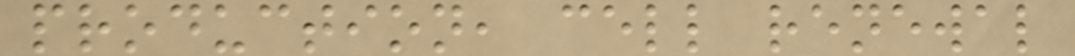production, cell renewal
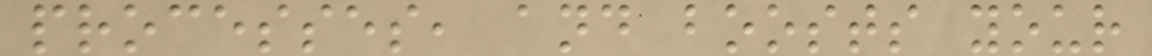processes, and boosts your
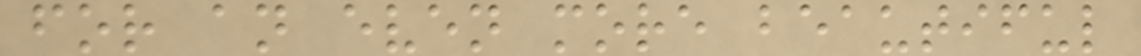for an even more beautiful
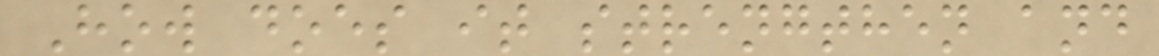How does it strengthen and
